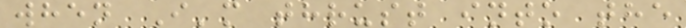when I'm thrust into the
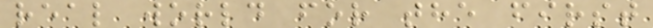real world for the first
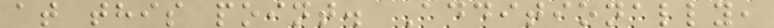at this point. Additionally,
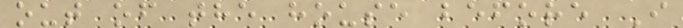out of the house before I
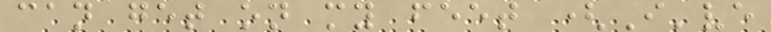can get on my feet (I've
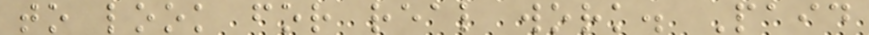to look for real work. Paid
